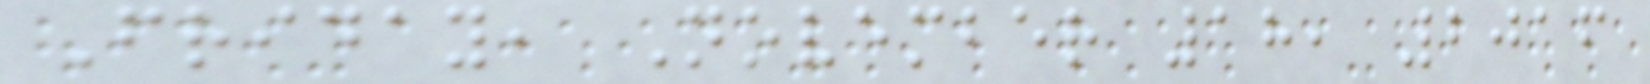Friday, November 18, 2016
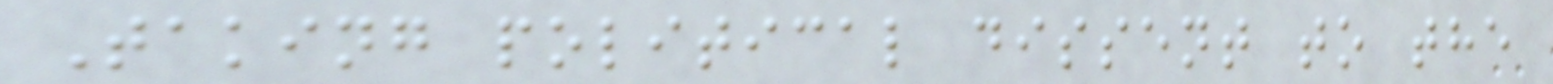Taking political dissent to the
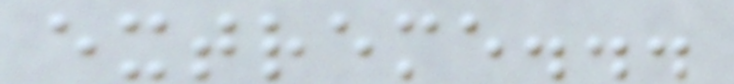extreme...
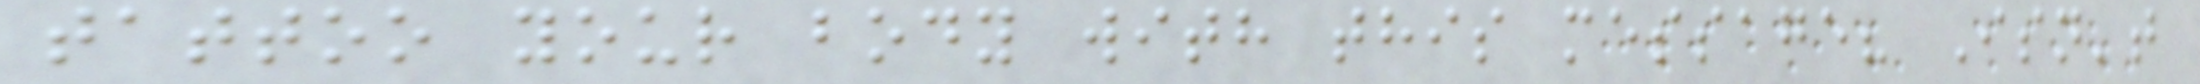tattoo your body with this message? Isn't
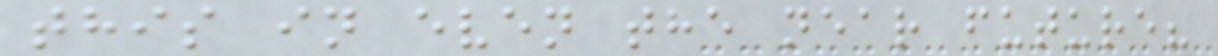this in even the near future?
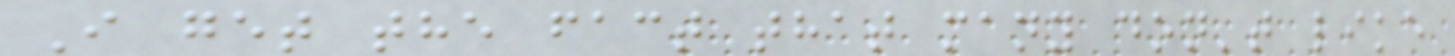I get the fact that many don't like
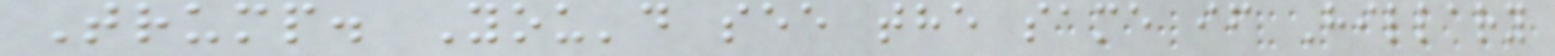Trump. You'd see the same if Hillary
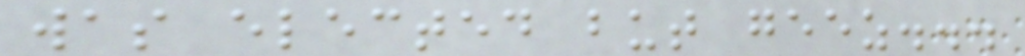was elected but geez...
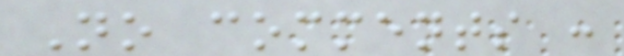No comments :
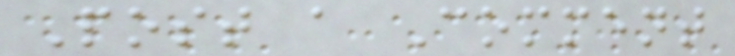Post a Comment
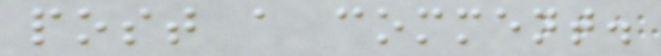post a comment.
